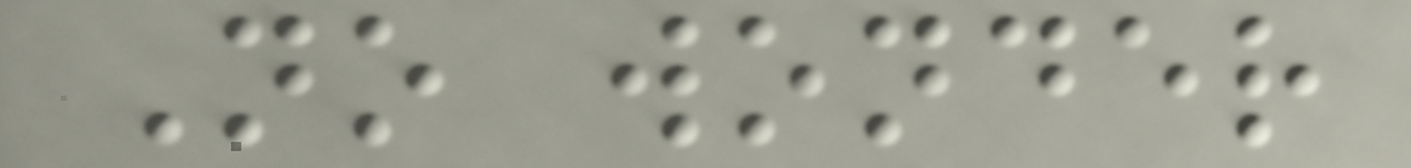No wonder
